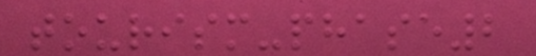tourism-phase2
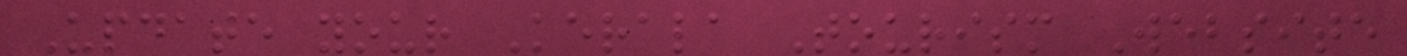Update your Kerala Tourism Website
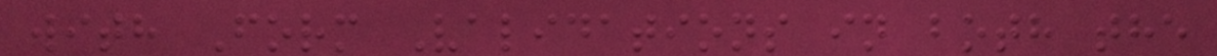with Form Validations in both the
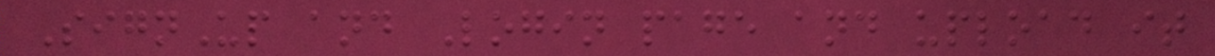SignUp and Login page and upload it
